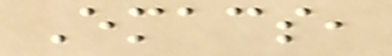Emacs,
